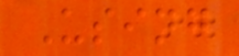Using
